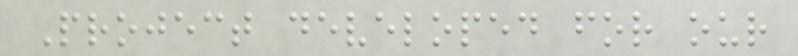Project developed for our
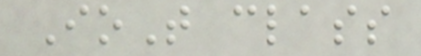IoT class
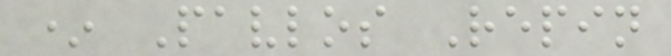* Pavlos Repin
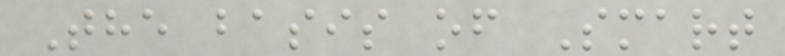The basis of Smart
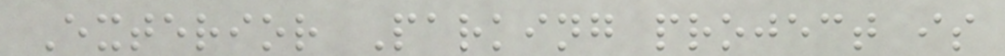Exterior Parking project is
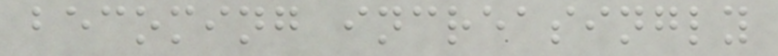becoming increasingly
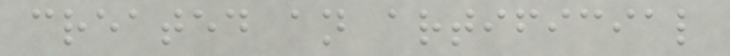created an artificial
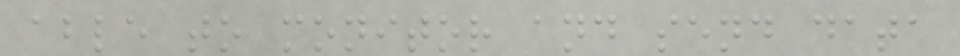able to monitor and send data
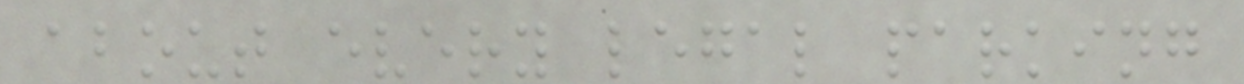about every legal parking
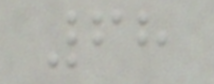68
